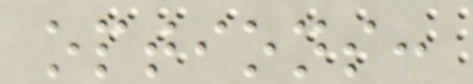options:
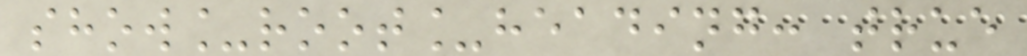show_root_heading: true
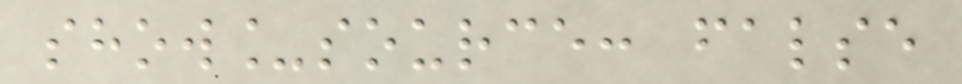show_source: false
